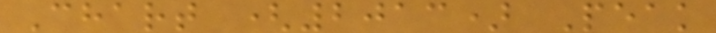Chart (2013) Peak
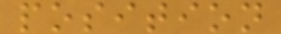position
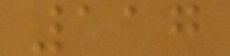117
